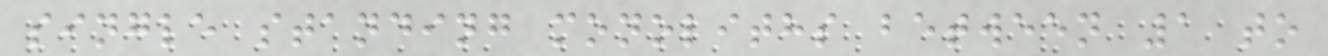single standing monoliths between 1 to
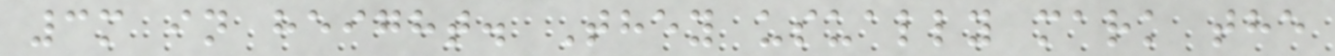3m in height. They usually mark the
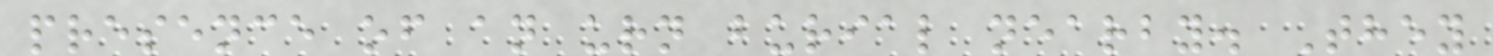presence of an urn burial nearby. They
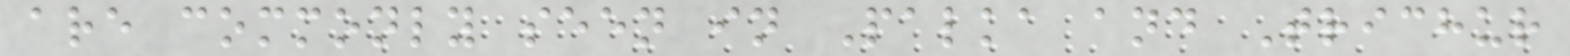are commonly seen in Palka and Trichur
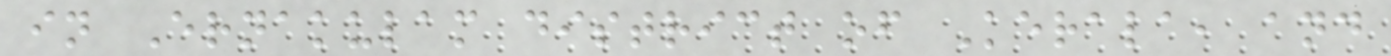in Ernakulam district of Kerala, and
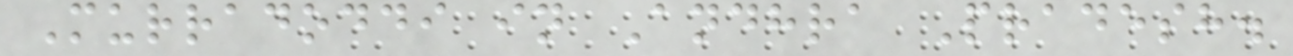Murradoddi in Andhra Pradesh.
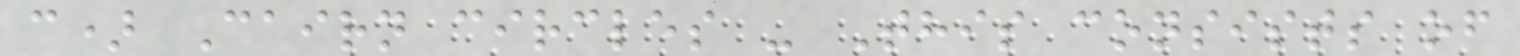c) Cairn circles - This consists of
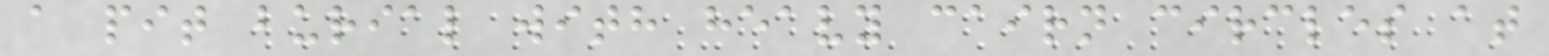a pit burial with heavy cairn circles at
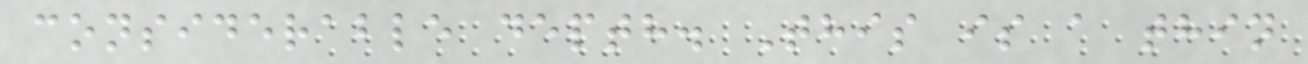considerable depth. This is a thin
